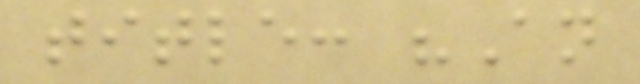title: "An
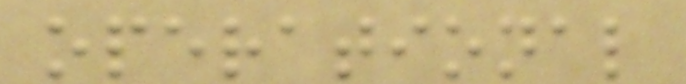operational
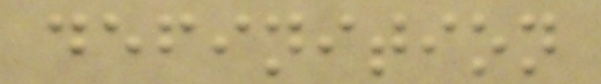definition
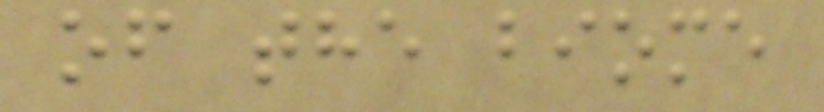of the biome
